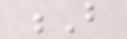B
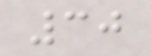30
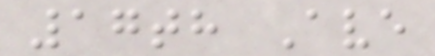17th Ave
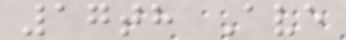17th Ave
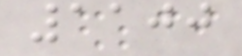1100
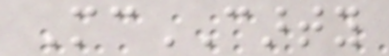McCARTY
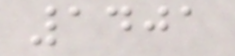1401
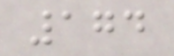174
